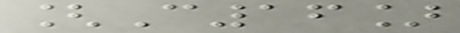[C16]
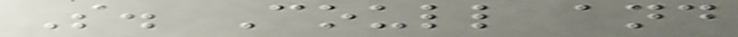S. Coull and
